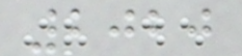2020
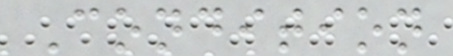Condition
